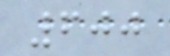600
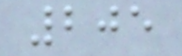205
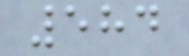584
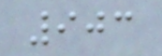903
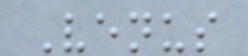Venus
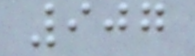907
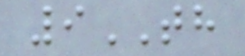9TH
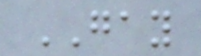GAY
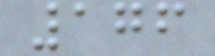176
